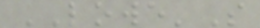LOWE'S
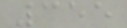355
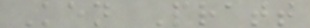Ken Pratt
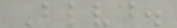Blvd.
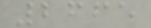2665
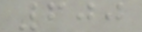600
